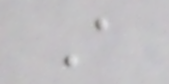A
